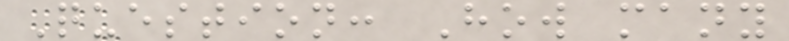Question: How many
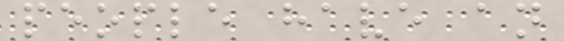people have an
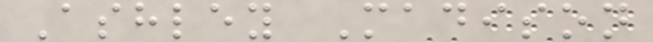Ashley Madison
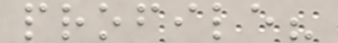profile?
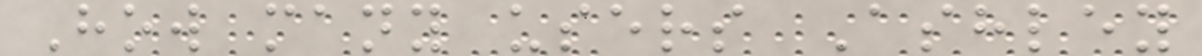How many users Ashley
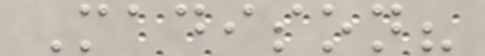Madison?
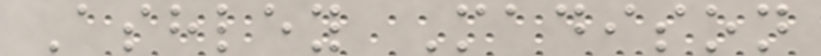Ashley Madison
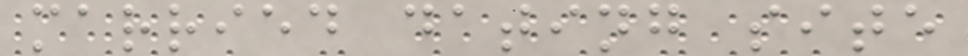married dating site
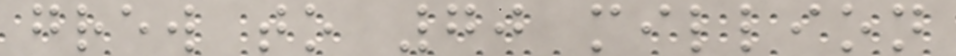grew to 70 million
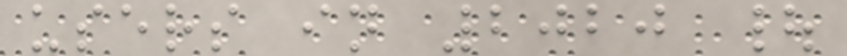users in 2020 |
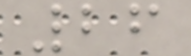26
